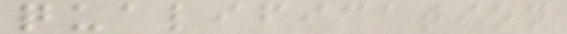qualification
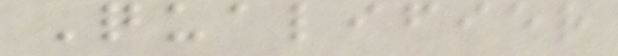Qualifier
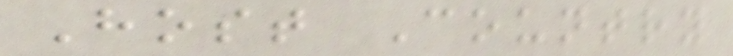Host Country
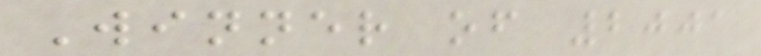Winner of 2001
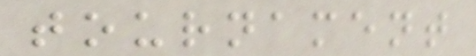tournament
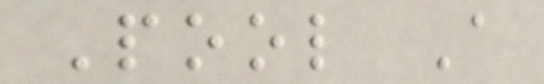Pool A
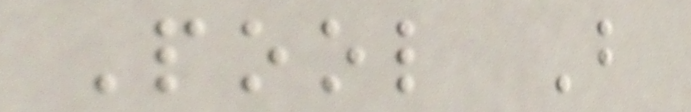Pool B
